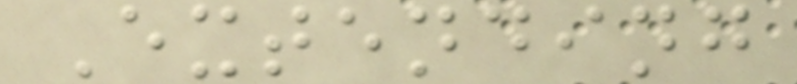Extending
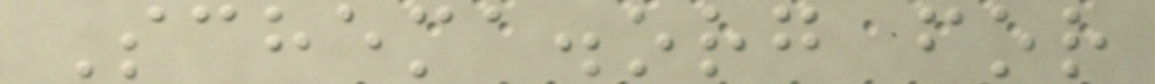Schema.org for
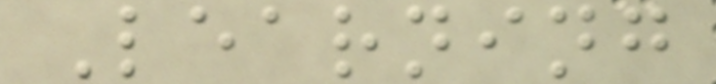Learning
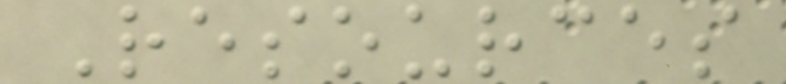Resources
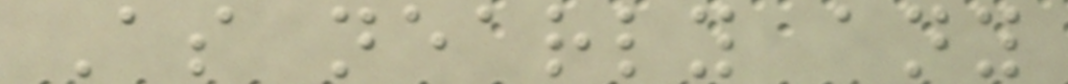As nearly any
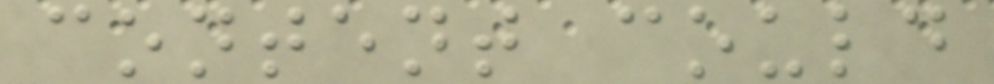content could
